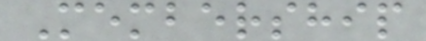Membership
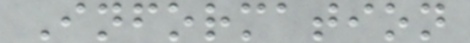Information
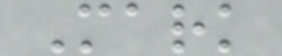Mark
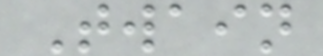Twain
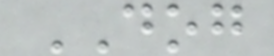DOG
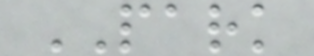PARK
